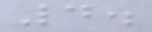4.
